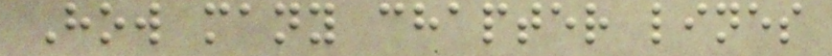How many chapter lines
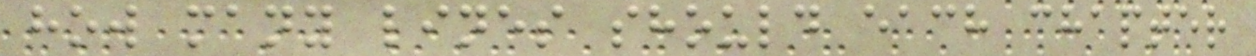how many lines should each chapter
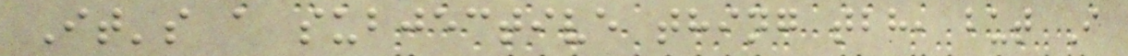It's a subjective thing tbh, but I
